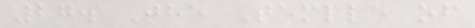27. The Temple of
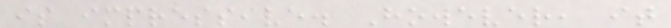is impressive. However, it
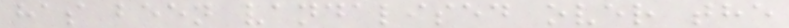has been vandalised over the
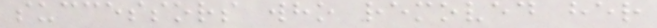successors who removed her
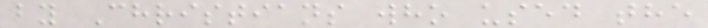by Christians who used the
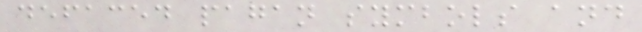defaced pagan symbols and
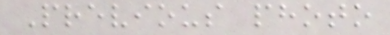Previous photo
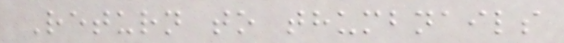Return to thumbnails
